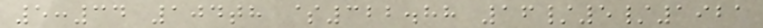5:34 104th $322.88 16/5/1921
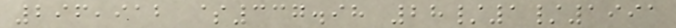296,912 $337.98 28/1/1991
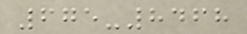675-8468
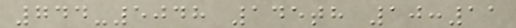744-5048 145th 10:11
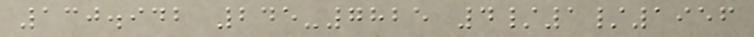130.942 245-7825 4/1/1956
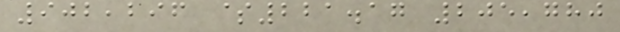902,296 $221.17 205,780
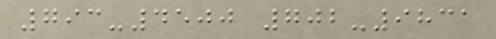793-4500 702-9831
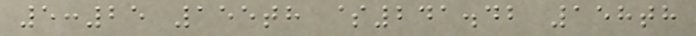5:25 155th $241.42 158th
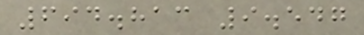694.813 9.547
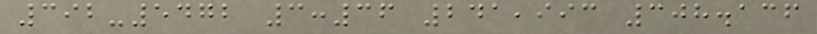392-5472 3:36 241,993 308.136
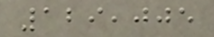129,005
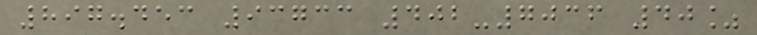897.453 93733 402-7036 40%
